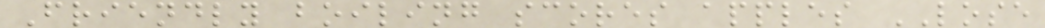Friendly boiling scores apples LOSE
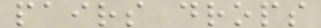pairs drops
